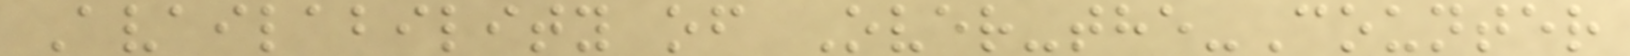Availability of Over-the-Counter
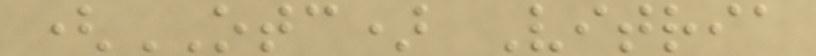(OTC) Vitria
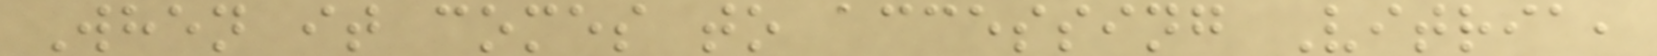When it comes to accessing Vitria,
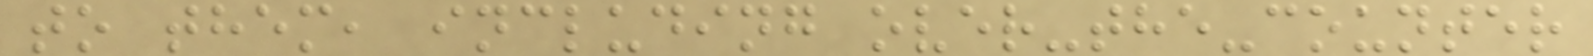to them, including over-the-counter
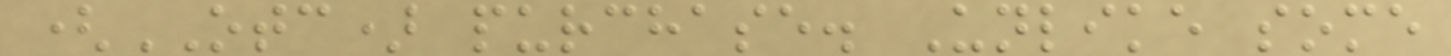(OTC) purchase. Unlike some
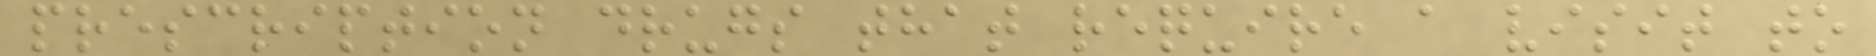prescription drugs that require a visit to
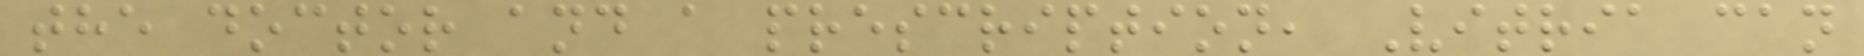the doctor and a prescription, Vitria can
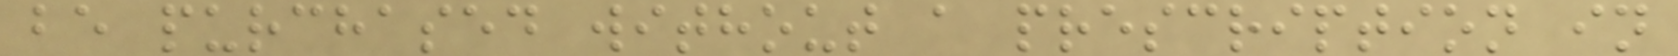be purchased without a prescription in
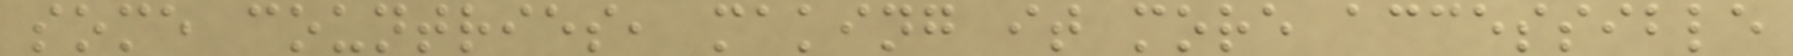some countries, making it more accessible
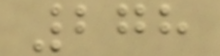278
